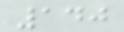140
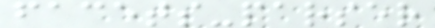facets-parser
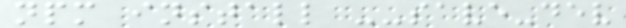npm install --save-dev
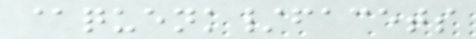@quenk/facets
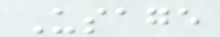Usage
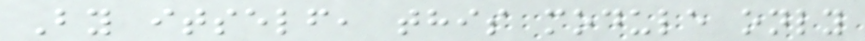By itself, this module only
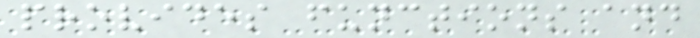provides functions and
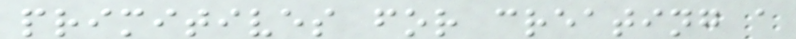primitives for creating a
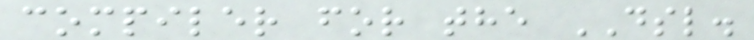compiler for the DSL.
